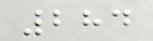284
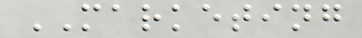MARKETING
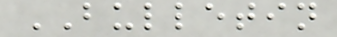BULLETIN
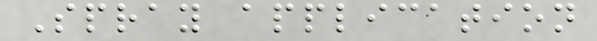Spray application
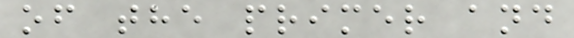of the primer and
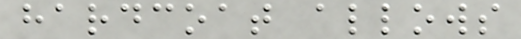hardcoat allows
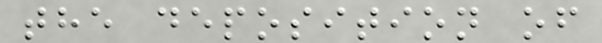the deposition of
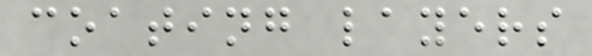coating layers
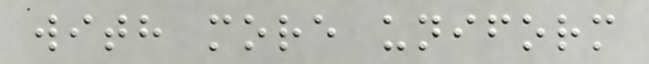with more uniform
